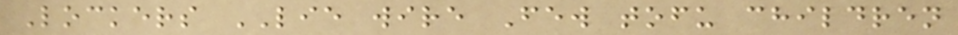Lockers LIE wire Few tofu children
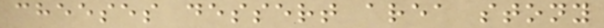cheeses dessert area stony
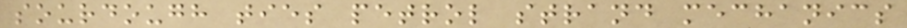sourdough ties petrol strand mechanics
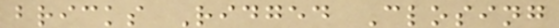bricks Ridged Closing
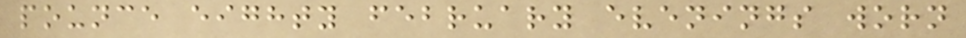pounce eighty february evenings worn
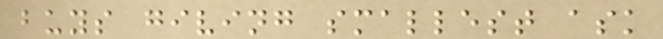buys giving smallest ask
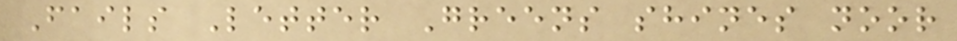Fails Letter Greens shines noor
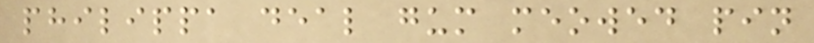philippa deal gum meowed pin
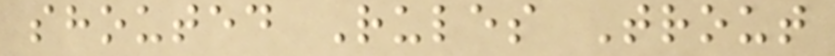shouted Rules Trout
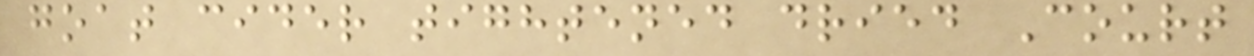goat cider tightened dried Court
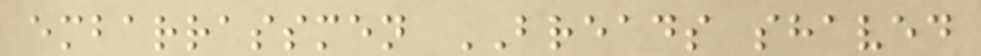embarrassmen BREADS shaved
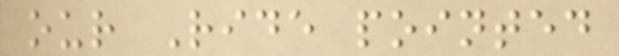our Ride pointed
